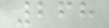268
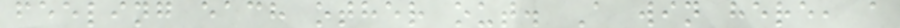feeling each other out. A win here, a
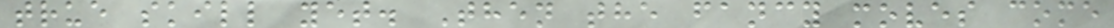true skill yet. Then the fancy moves come
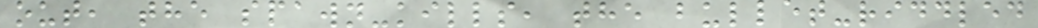out, the spawn-kills, the bullet-riddled
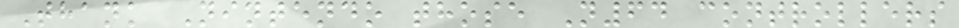Thank Nintendo those N64 controllers
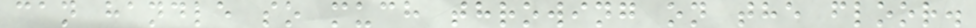can handle so much throwing on the floor.
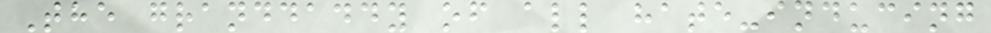The granddaddy of all hate-inducing
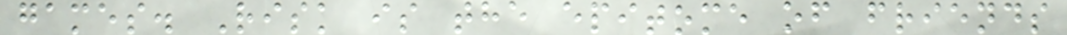games. Risk is the epitome of friends
